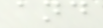and
